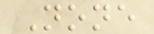None
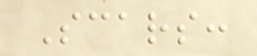Scars:
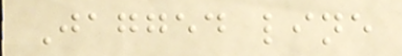Jagged line
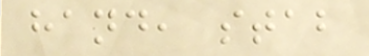hand, stab
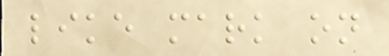like mark on
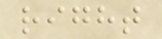right
